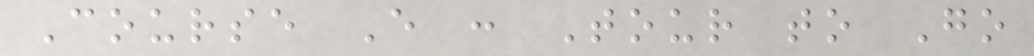Course E : Tour to Go
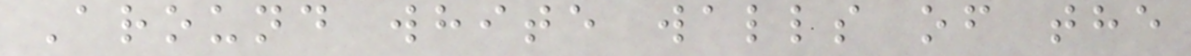Around white walls of the
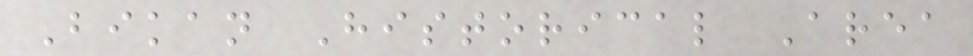Bikan Historical Area
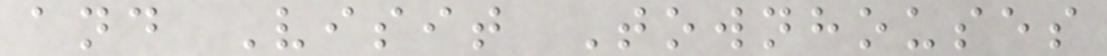and Visit Townhouses
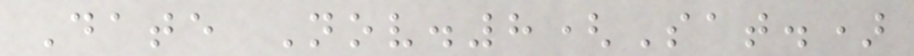Date Nov.8(Sat.)
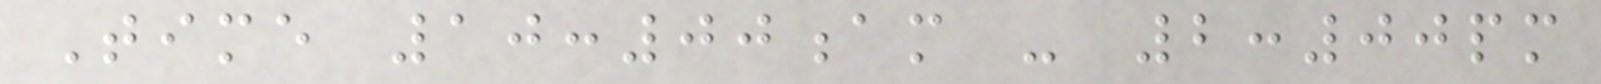Time 10:00am - 2:00pm
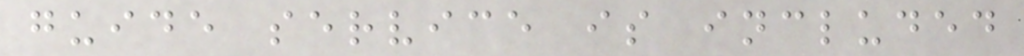guide service is included
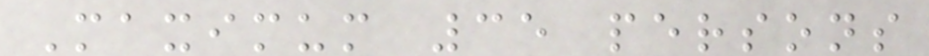Maximum 35 persons
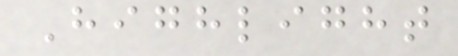Highlight
